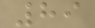89
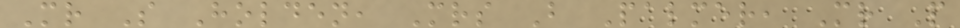Mr S Holden, Mrs B Palmer, Mr P
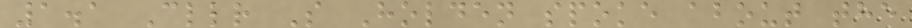1.1 Cllr S Holden spoke about the
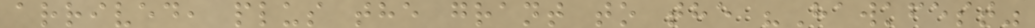arrived, plus the grant to the "Hawkfest"
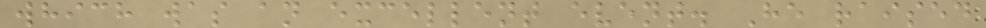which was an excellent event. He raised
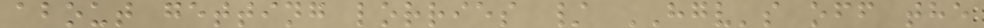about getting lorries / HGV's off the
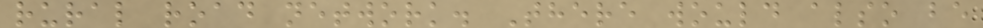rural road network. There would also be
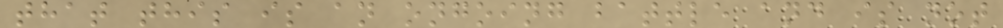that this is an ongoing battle and is not
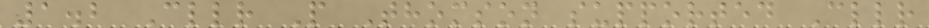1.2 Cllr P Thomson supported Cllr
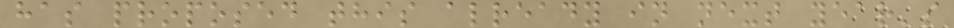has proposed this already in next year's
